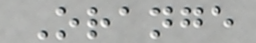Orange
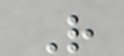R
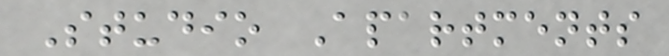Studio Apartments
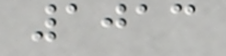1013
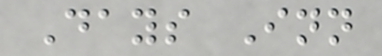Days Inn
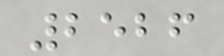2526
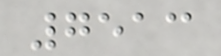7513
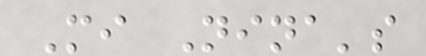Mi Nina's
